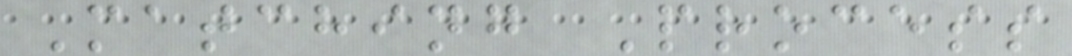Matching Process
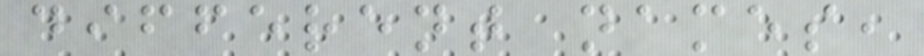different names,
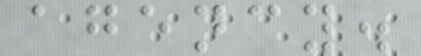agency.
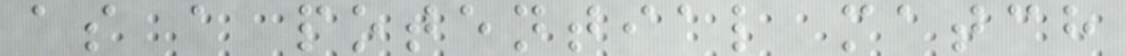as a potential match
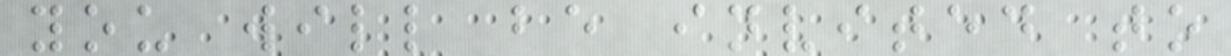you will be invited to
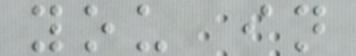you in
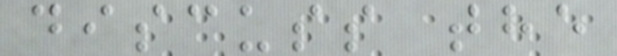discuss the
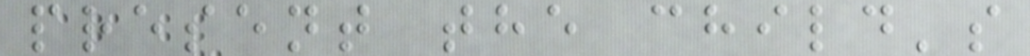present the child's
